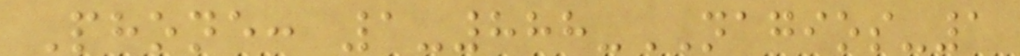Phone: 1-888-NAGIOS-1
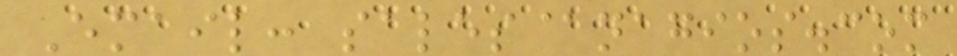Email: sales@nagios.com
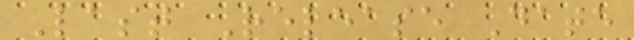Last Release Date
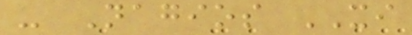- Nagios XI
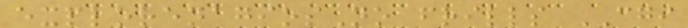explorenagiosNo frills CGI
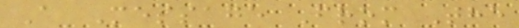A Message From The
